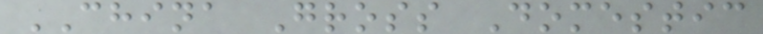CHINA Gross Domestic
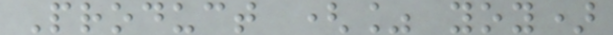Product (% yoy)
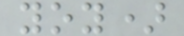yoy)
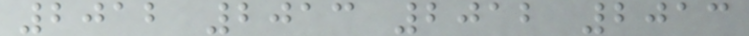2012 2013 2012 2013
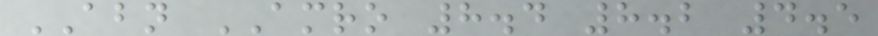ABN AMRO 8.4 8.2 4.5
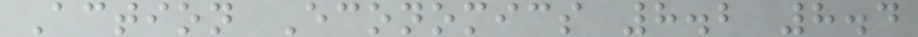Action Economics 8.2 8.4
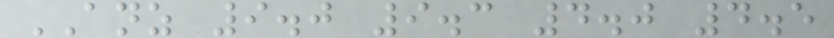ANZ 9.0 9.3 4.0 4.5
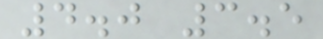4.0 3.5
